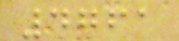4761
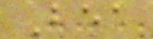Bea
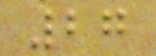27
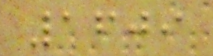1609
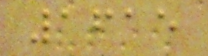1615
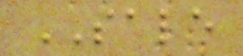SALE
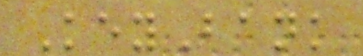KeyBank
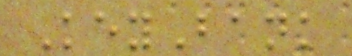KeyBank
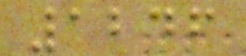1246
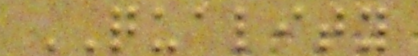QUALITY
